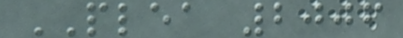PLEA 2006
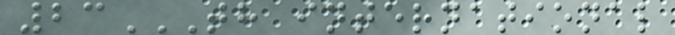23TH INTERNATIONAL
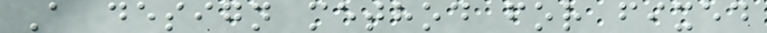A design method for fixed
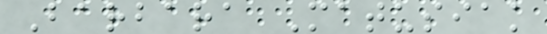Barbara Matusiak
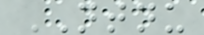NTNU
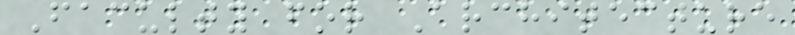Faculty for Architecture
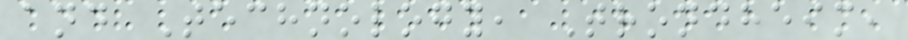and Technology, Trondheim,
